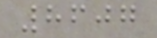8607
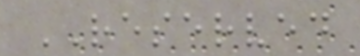RESERVED
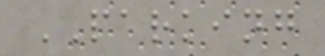PARKING
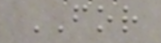FOR
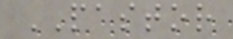PASTOR
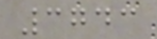3743
